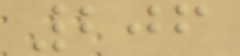206
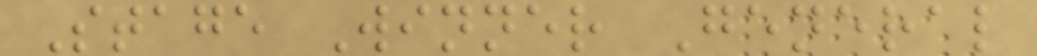Stage Winner General
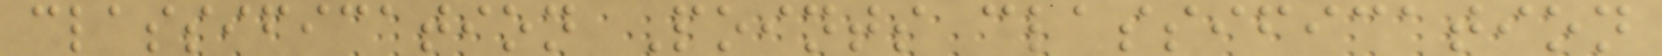classification Points classification
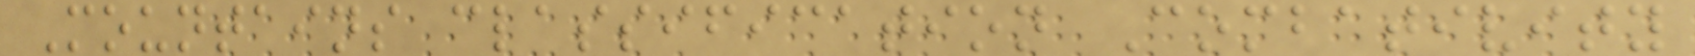Mountains classification Combativity
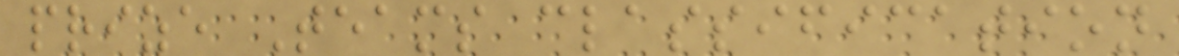prize Teams classification
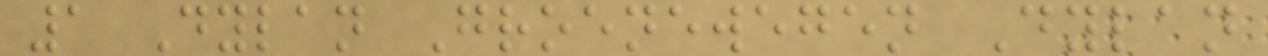1 Dylan Groenewegen Dylan
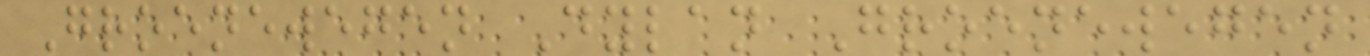Groenewegen Dylan Groenewegen
